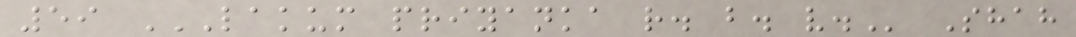59 LAKUM PRIYANKA R. B. V. Shah
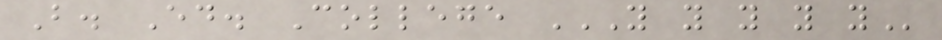B. Ed. College Y Y Y Y Y
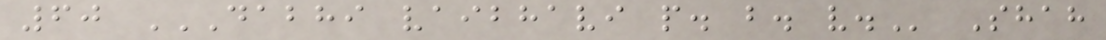60 DABHI VAIBHAVI P. B. V. Shah
